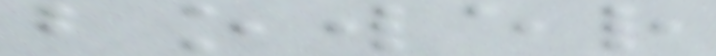bower
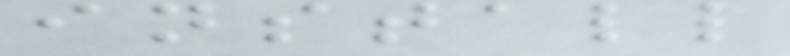install
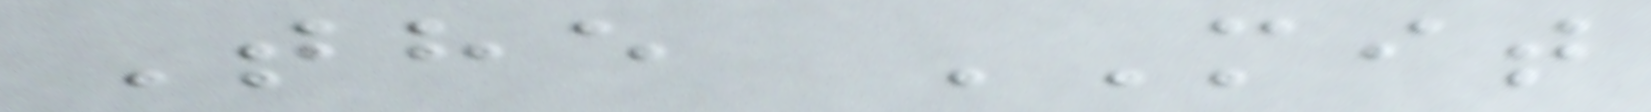The MIT
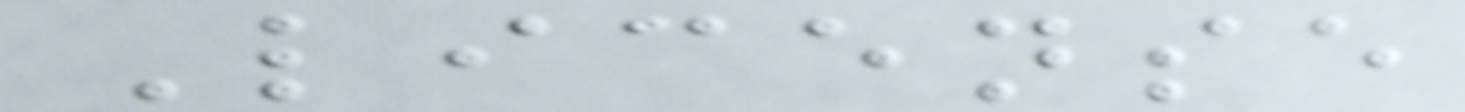License
